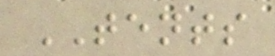TENTS
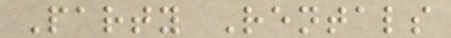Party Rentals
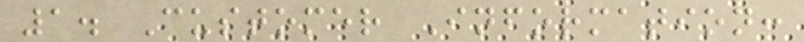1. Customer Information:
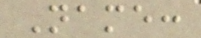Name:
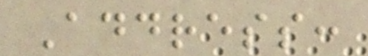Address:
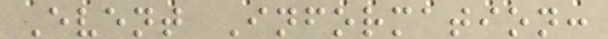Event Information:
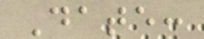Date:
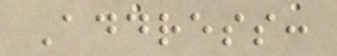Address:
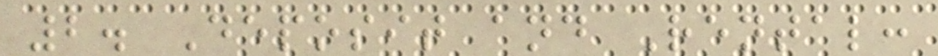2. Deposit and Rental:
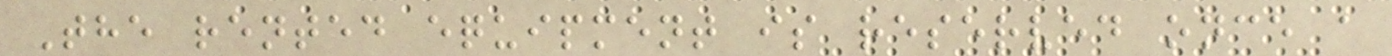The rented equipment is reserved once a
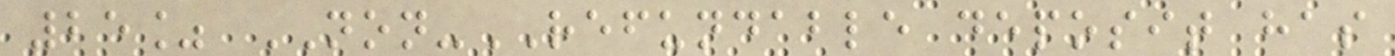25% NON-REFUNDABLE deposit has
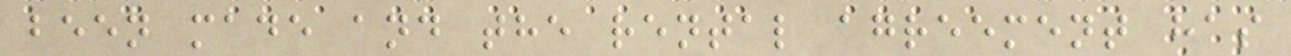been made and the rental agreement has
